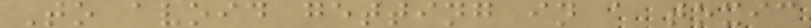To avoid getting in a toxic
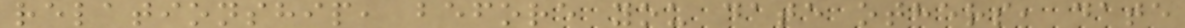relationship, before you date others, date
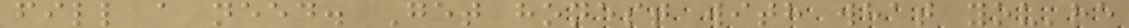fill a need. Get honest with what you're
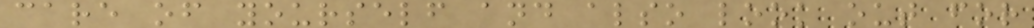care of yourself and also look out for
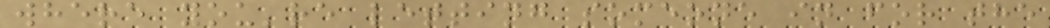where you're letting someone in for the
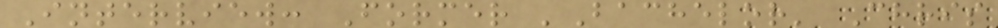Interview: Former 'Bachelor' Chris
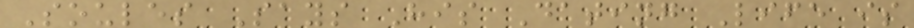Soules Says His Dating Life is
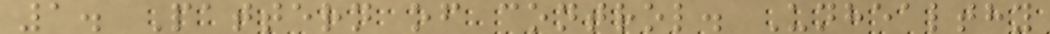1. Pattern of control. Unhealthy
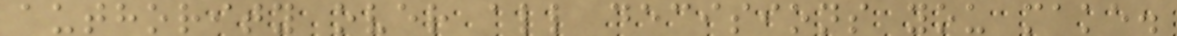authority over all decisions you make.
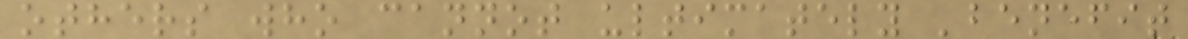others who cannot ultimately 'benefit
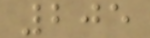205
